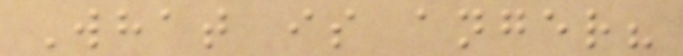What is anger?
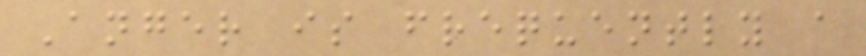Anger is frequently a
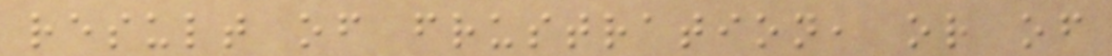result of frustration, or of
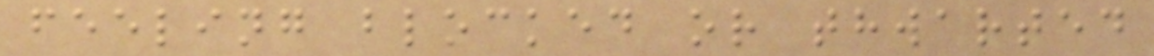feeling blocked or thwarted
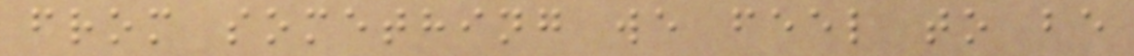from something we feel to be
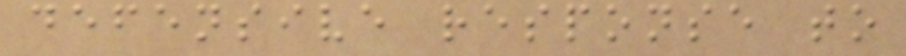defensive response to
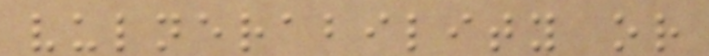vulnerability or
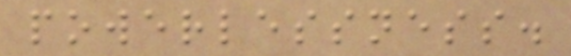powerlessness.
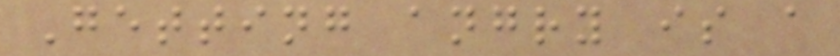Getting angry is a
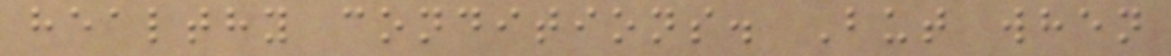healthy conditions. But when
